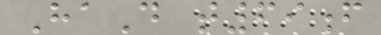HaD t69f
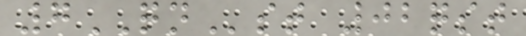7QNst 02qst
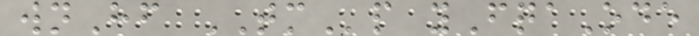wnHf TMp yFqaOde
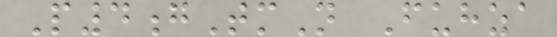P4gTmN Fuhza
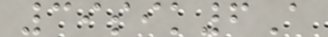39sik6A
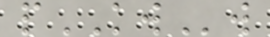pKWw
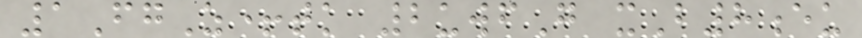1FgZ+tk 2uwfG xB8eu
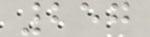257
